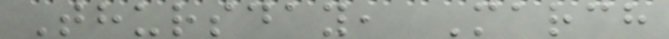Thursday, March
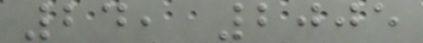24, 2005
